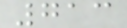713
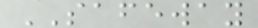SAFEWAY
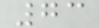73
